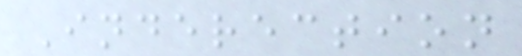Inderection
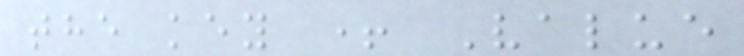the key + Value
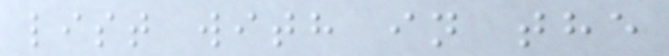list with in the
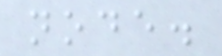node.
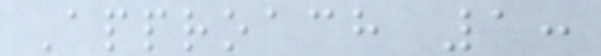Approach 1:
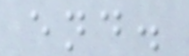end.
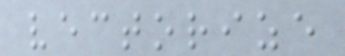vectorize
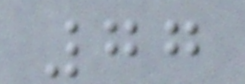77
